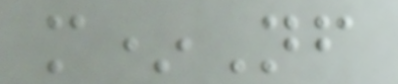m*Nf
